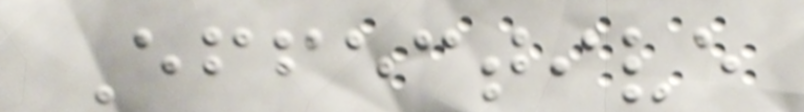Effective
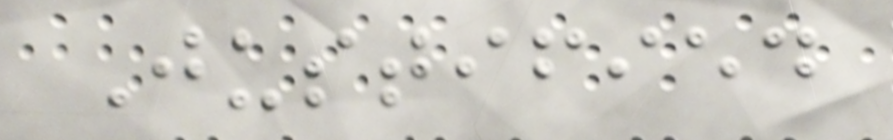Justified
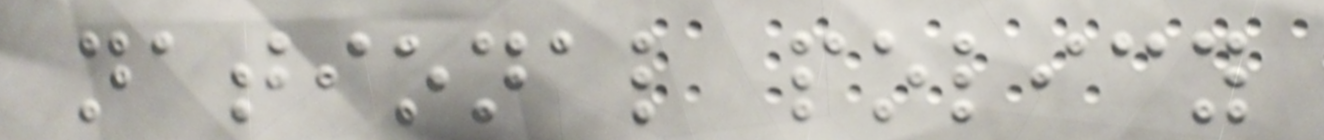national policy
